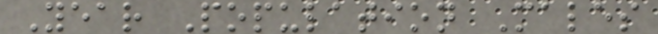Year Population Males
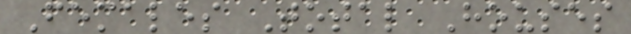Females Total Houses
